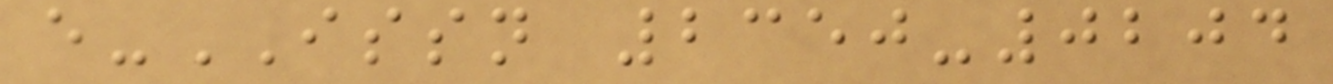e-ISSN 2350-0204
